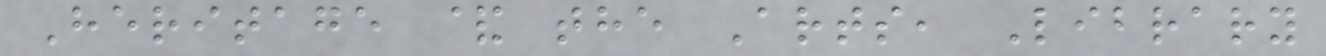Heritage & the Arts, Library
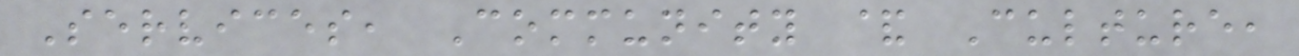Services, Community & Culture,
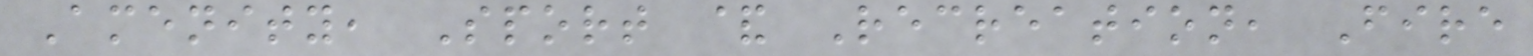Amenity, Sport & Recreation, Fire
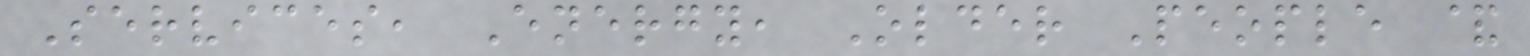Services, Energy, Older People &
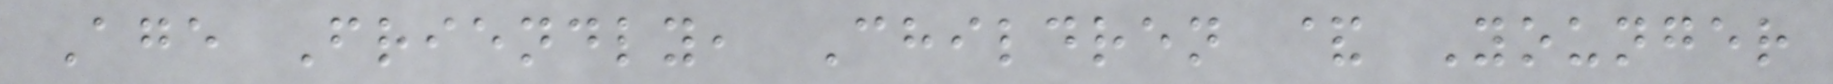Age Friendly, Children & Younger
